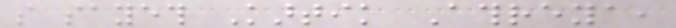so sayeth Kartik Athreya,
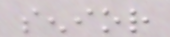senior
